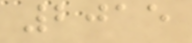2015
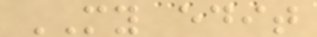MY edit
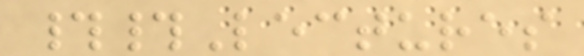##Lectures
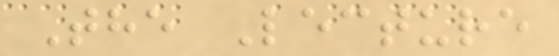The Lecture
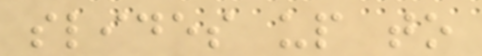slides up to
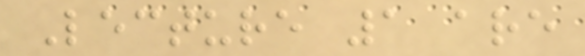Lecture 1 are
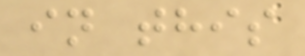in this
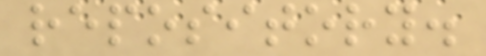repository.
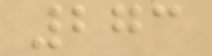273
